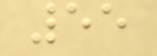55
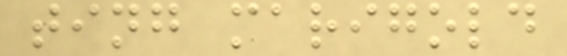ting marigold
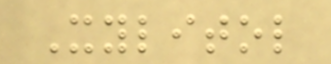Xylitol
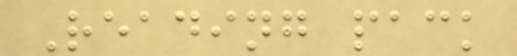Reading pack
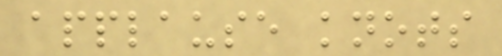applause knots
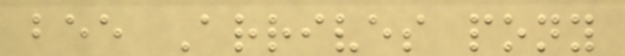bee Arrives pony
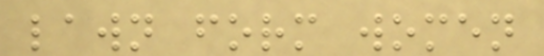lawn form women
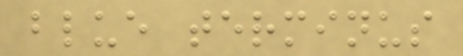blue terminus
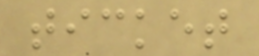ticket
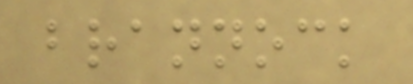brannock
